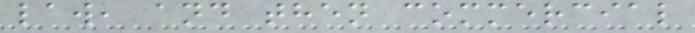law, and then commercial
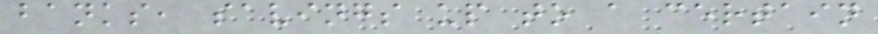banks, savings up to a certain
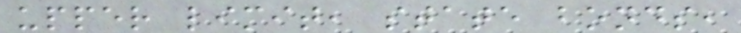upper limit, state bonds,
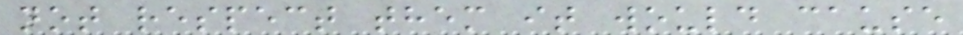not respect them it would cause
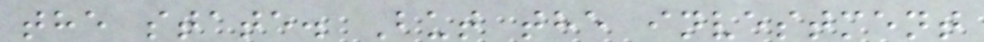the state. But the investment
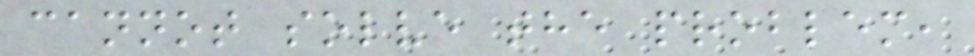cannot solve the problem,
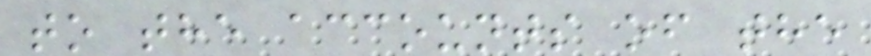to the accounts of the
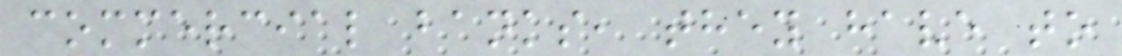commercial banks, they have to
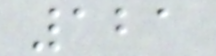121
